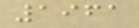1961
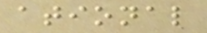ational
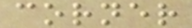corner
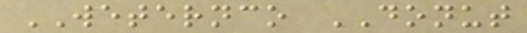WETERNCO DONUT
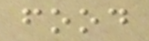food
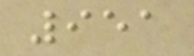951
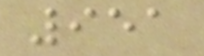951
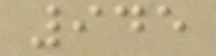945
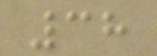38
